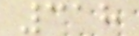318
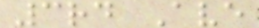3rd Ave
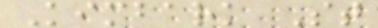Kimbark St
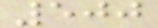500
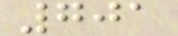701
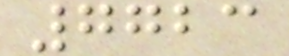7723
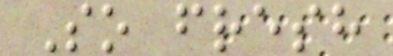So fresh
